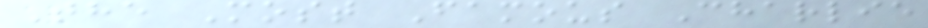The Most Famous Charlie
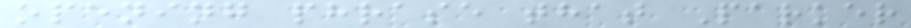opening phrase that Parker
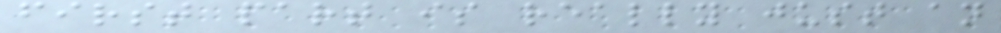first part is really just an
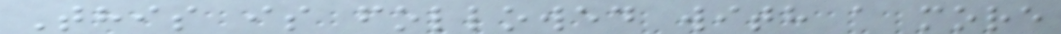This is followed with a more
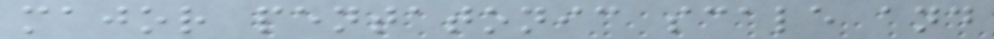major pentatonic scale and
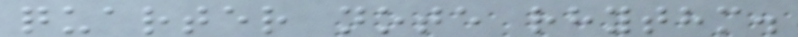quarter note rhythm.
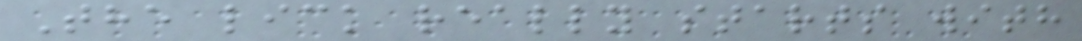The lick really starts with
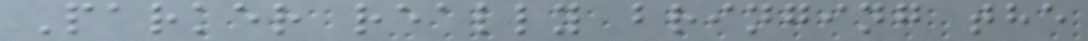Parker really bringing the
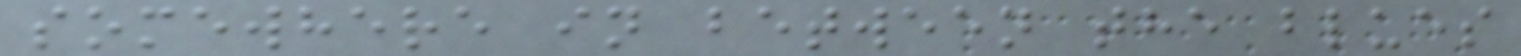somewhere in between the blues
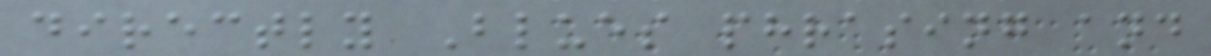directly Blues phrasing and
